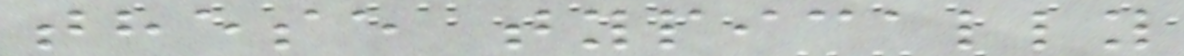these typically
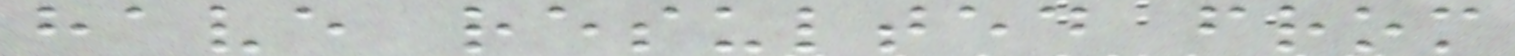have resulted from
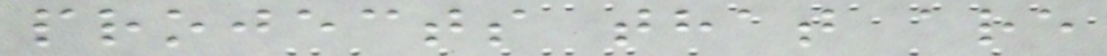projects that are
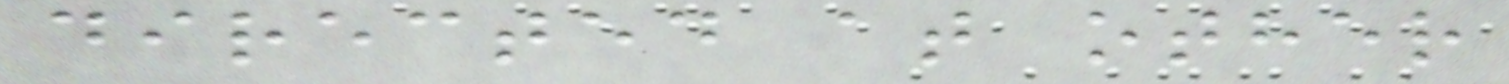directed at other
